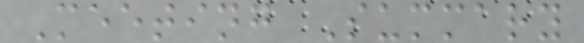Meeting Summary
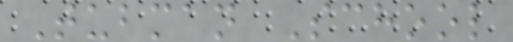Tubman School
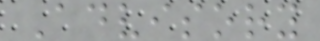Advisory
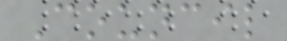Council
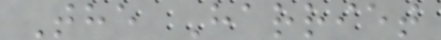The Harriet
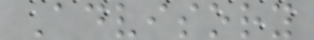Advisory
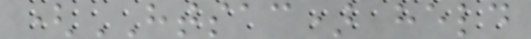(HTSAC) held
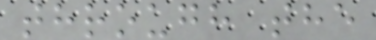through the
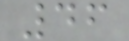46
